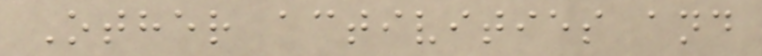Other activities and
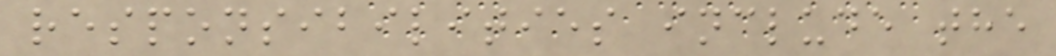responsibilities include the
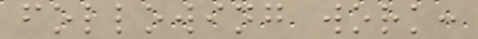following work:
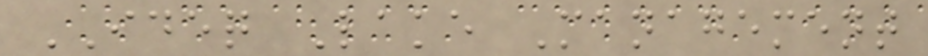IDEQ Lake Management
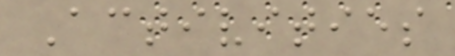Activities
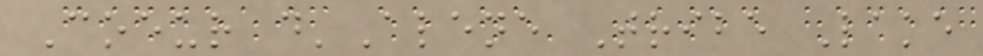Coeur d'Alene Tribe Lake
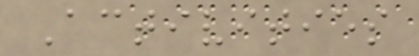Activities
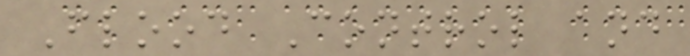Flood Control and
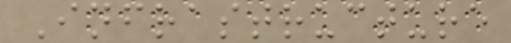Infrastructure
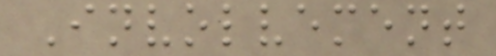Involvement
